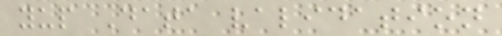yup Data validation
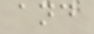and
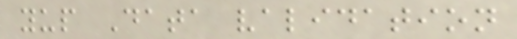yup Data validation
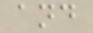and
